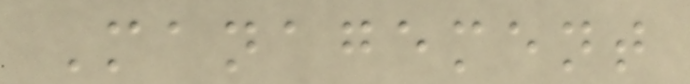Management
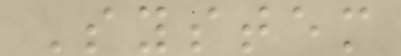System
